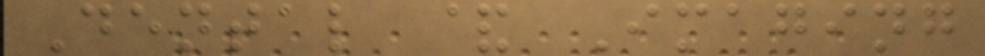Dental & Imaging
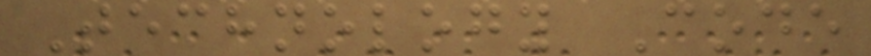Technology Code
